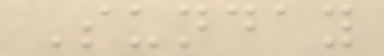Sunday
